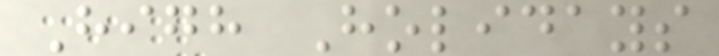High Holidays
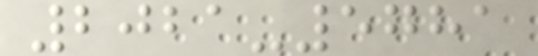2021-5781
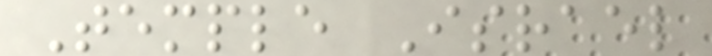Temple Israel
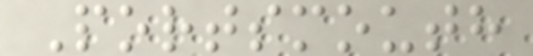Portsmouth
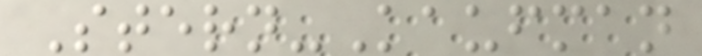Stern-Kaufman
